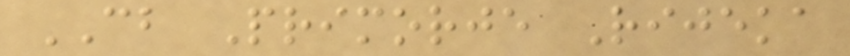CB Primorje Rijeka
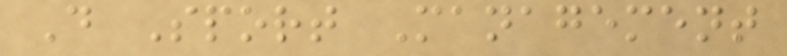D Sport Management
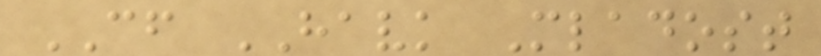CF HAVK Mladost
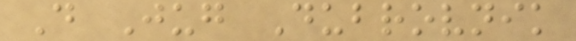D Jug Dubrovnik
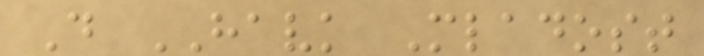D HAVK Mladost
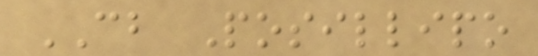CB Posillipo
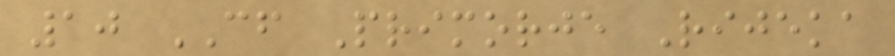10 CF Primorje Rijeka
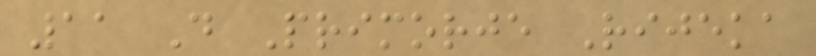11 D Primorje Rijeka
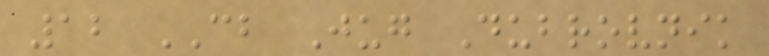12 CB Jug Dubrovnik
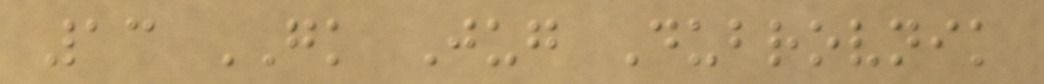13 GK Jug Dubrovnik
